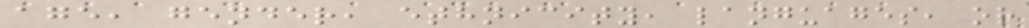age, gender, ethnicity, languages, or
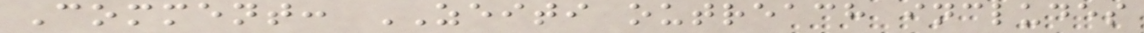Comment: ZEITI outreach includes
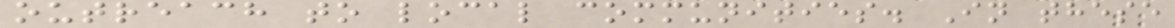outreach to local communities. In these
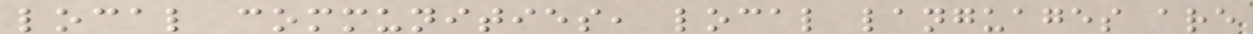local communities, local languages are
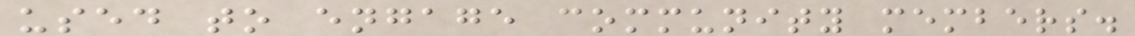used to engage community members.
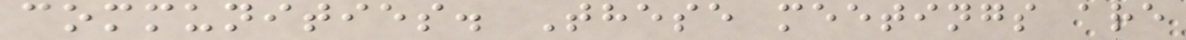communities. These meetings are
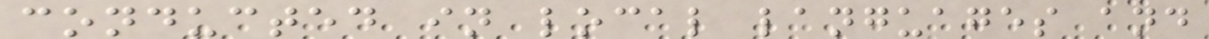conducted in local languages and
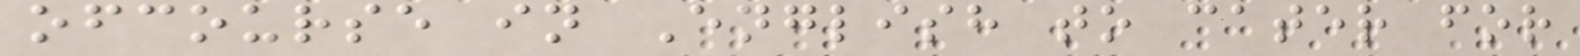ofcourse in English to cater for
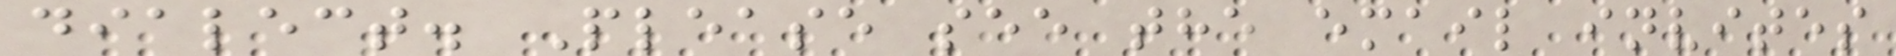dialect. Please see the email invites
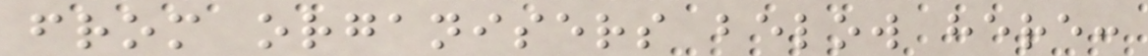from organisers below here:
